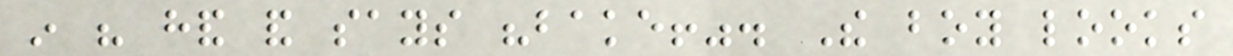in his hand and says "bake!". The boy looks
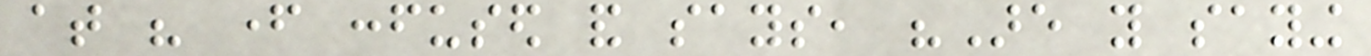at his father confused and says, "Are you saying
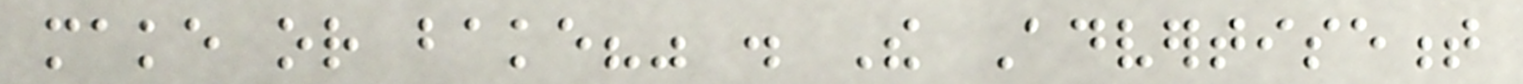make or bake?" . The Advertisement
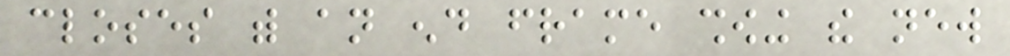closes with an end frame showing the new
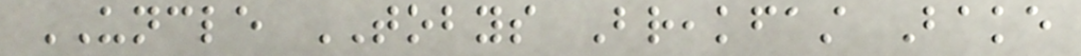UNCLE TOBYS Breakfast Bake
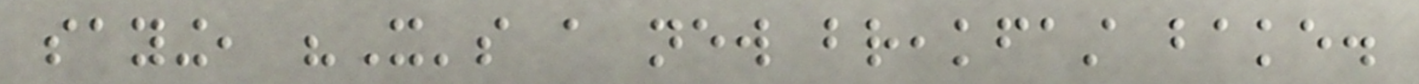saying, "It's a new breakfast bake.
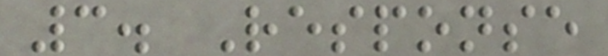3. Response
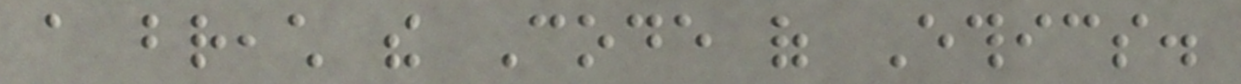a breach the Code of Ethics.
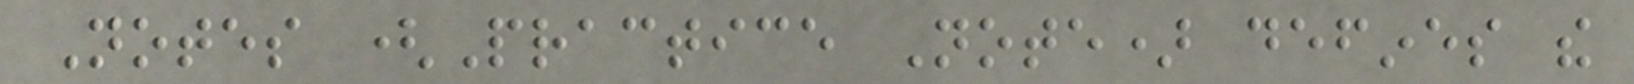Notes (Practice Note) defines the
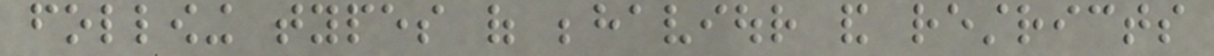following types of behaviour and restricts
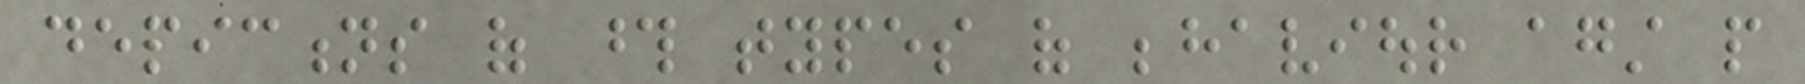depictions of those types of behaviour against people
